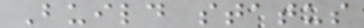Build status
